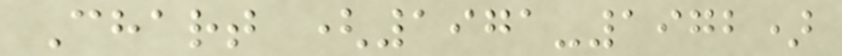Chart (1971-1972)
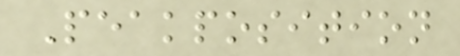Peakposition
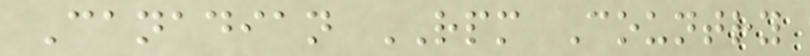Canadian RPM Country
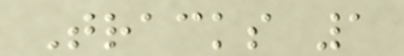Tracks 1
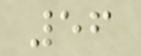56
